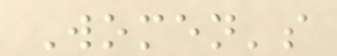Women's
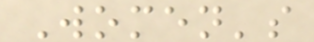Women's
